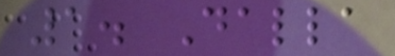1. Dalla
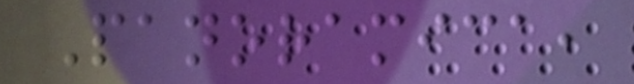Panoramica,
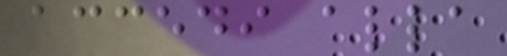accedi alla
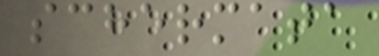schermata
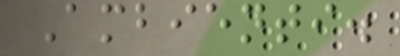Ambienti.
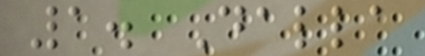1. Dalla
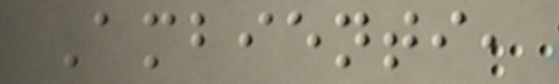Ambienti,
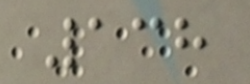138
